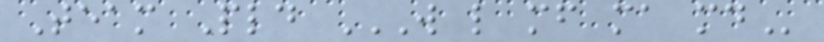Team Pld W L MF MA MD
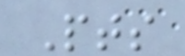Pts
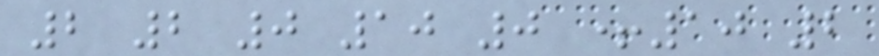2 2 0 10 0 +10 2
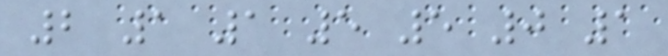2 1 1 5 5 0 1
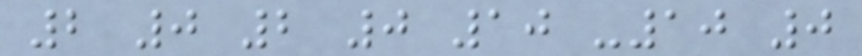2 0 2 0 10 -10 0
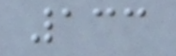133
